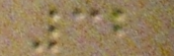32
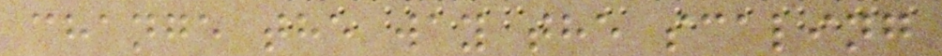change the way the scaling
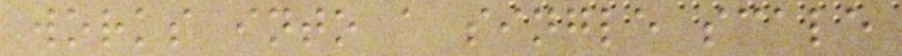works into a single scale
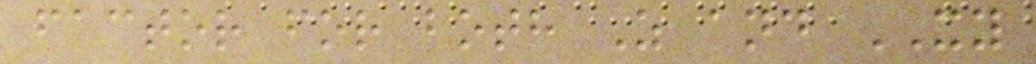factor for both Z and XY
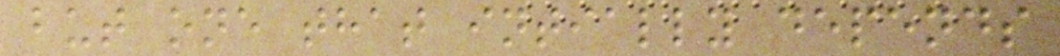but one that intially depends
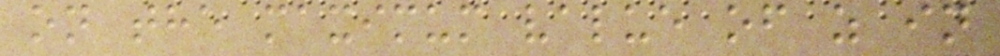on the maximum value of z in
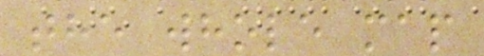the whole map
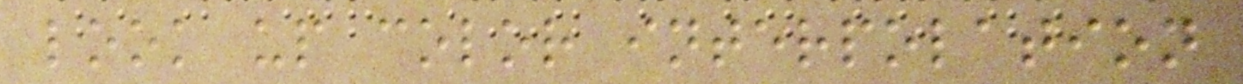look up color interpolation
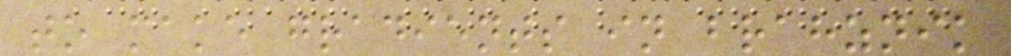to make gradients in brahznik
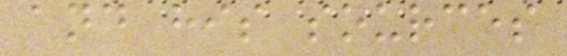and his sources
